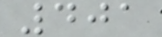401
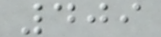409
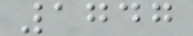1747
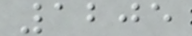1205
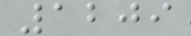1209
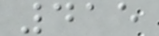415
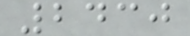2430
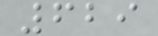629
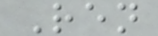Ren
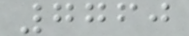7760
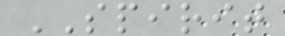SPIRIT
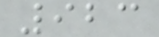923
